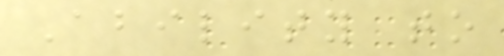Ability to
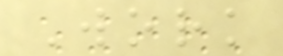Work
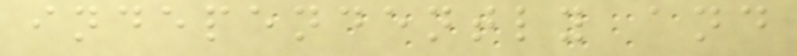independently and
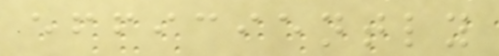efficiently
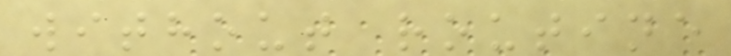without routine
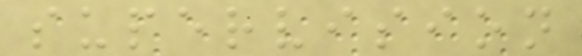supervision
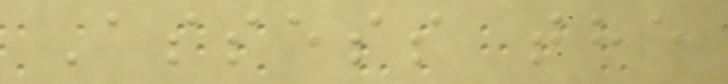Assess the
